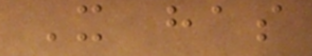It has
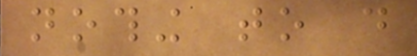nothing to do
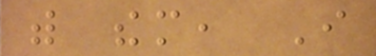with them, I
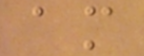am
